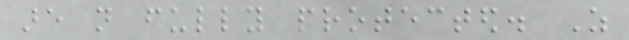are not fully protected. As
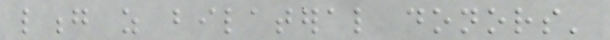long as bilateral donors'
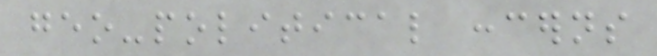geo-political concerns
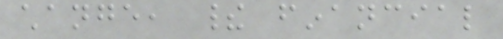change, their financial
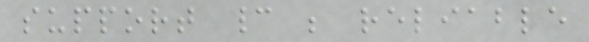support cannot be reliable
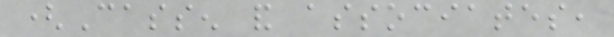(Cassen and associates,
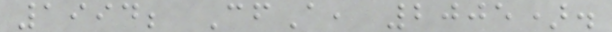1994; CfA, 2005).
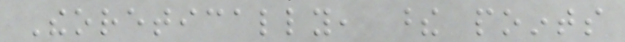Theoretically, these points
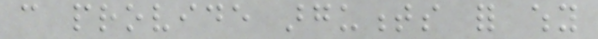can provide arguments for why
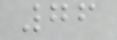76
